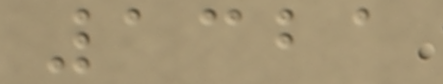1321
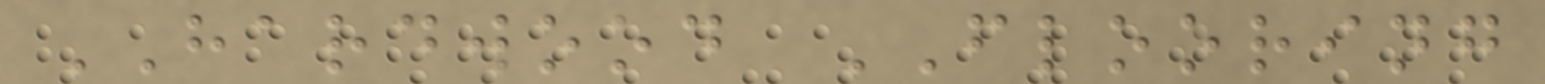HARDWOOD FLOORING
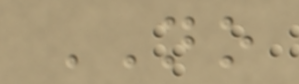NO
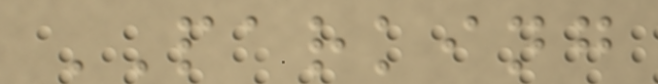PARKING
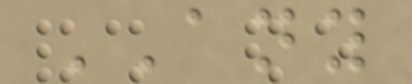ANY
